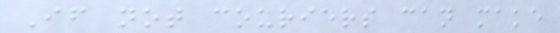If not couriers can make
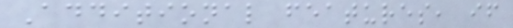Additional features, if
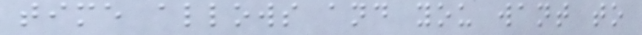time allows and you want to
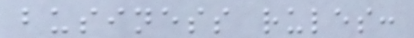business rules:
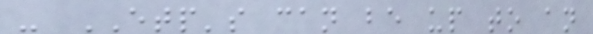- ETP's can be up to an
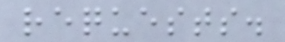requests.
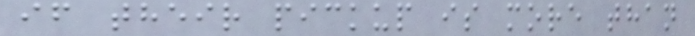if their pickup is more than
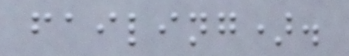failing).
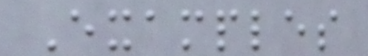Examples
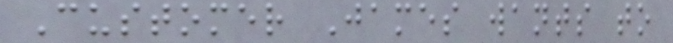Customer James wants to
